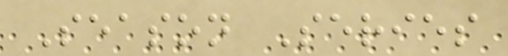Season Series
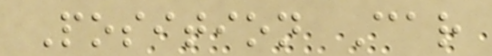Position Car
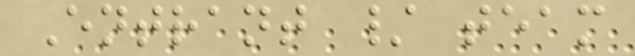Entrant / team
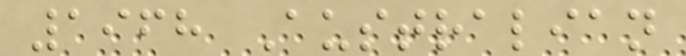1968 Australian
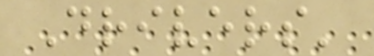Drivers'
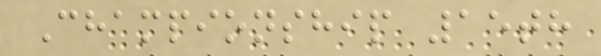Championship 15th
